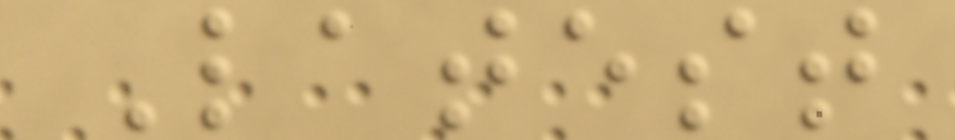Latest
